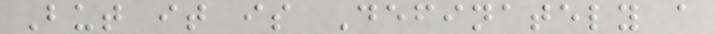But it is Definately a
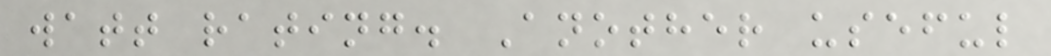watt rating. Another useful
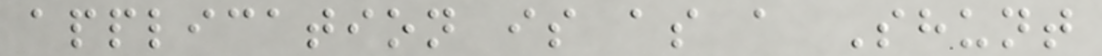application is as a Shunt
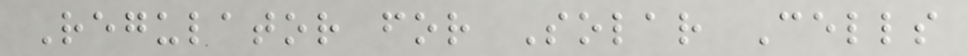Regulator for Solar Cells
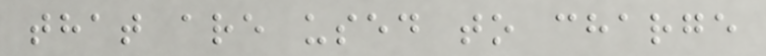that are used to charge
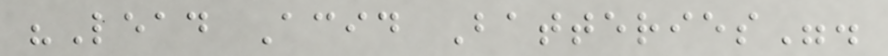"Lead Acid Batteries".
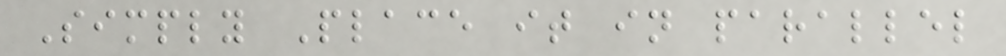Simply Place it in parallel
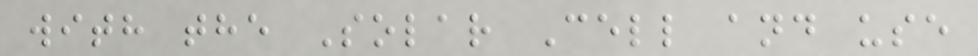with the Solar Cell and use
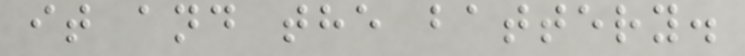it and the battery.
